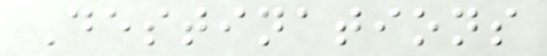Destinations
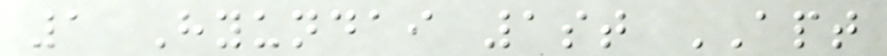1 Hyundai 1st APT
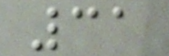31
